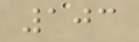103
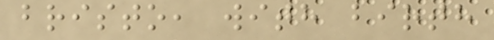bristo, with birth
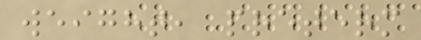weight, preterm
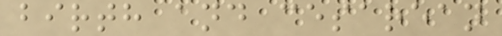birth and cesarean
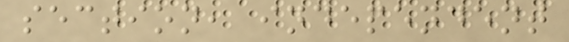section, independent
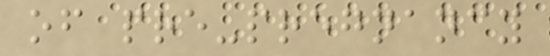of pre-pregnancy
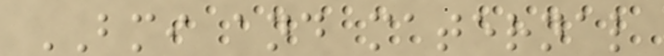BMI and maternal
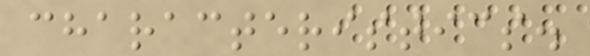characteristics.
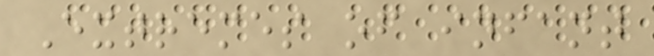Extremes of infant
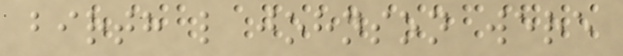birth l johnson were
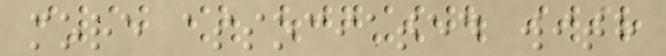more associated with
